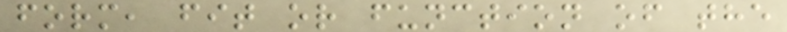form, fit or function of the
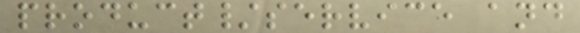product/service and
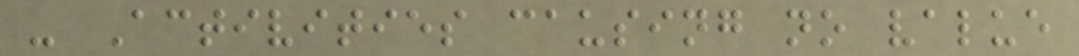- Activities causing no value
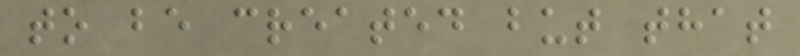to be created but that
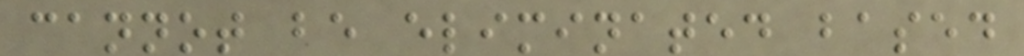cannot be eliminated based
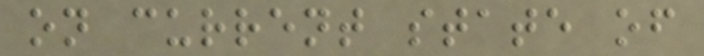on current state of
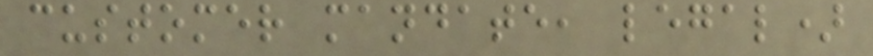customer mandate, legal)
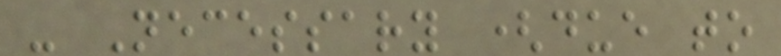- Necessary (due to
